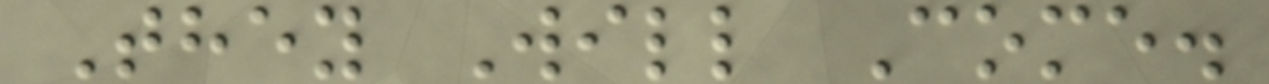They Will Come.
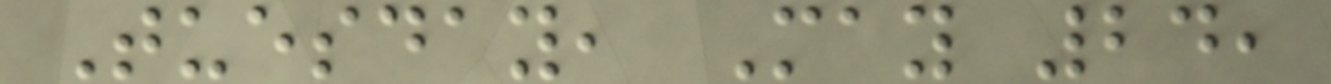Tuesday, May 24,
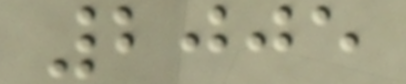2005
